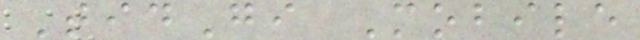TidGi Mobile
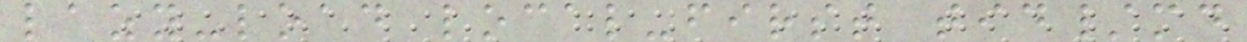lazy-load local-first tid/md
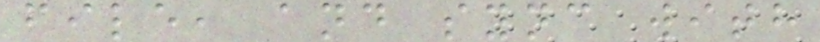file, and sync with
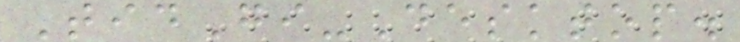TidGi-Desktop.
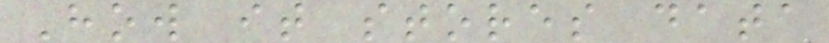How it stores data
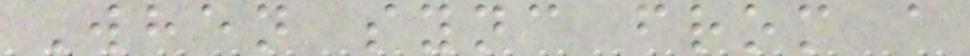When sync from a
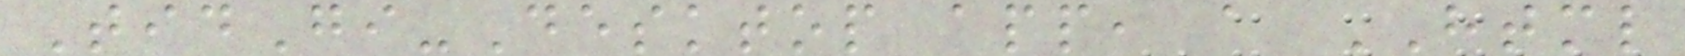TidGi-Desktop app, a HTML
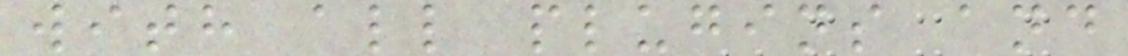with all plugins and
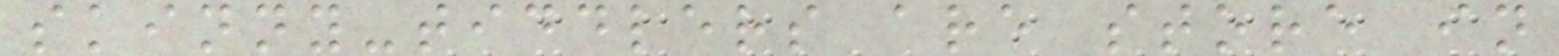skinny-tiddlers are store in
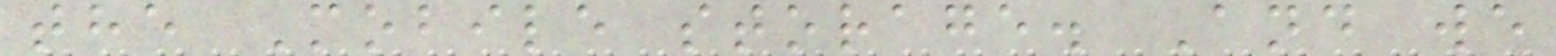the Mobile storage. And we
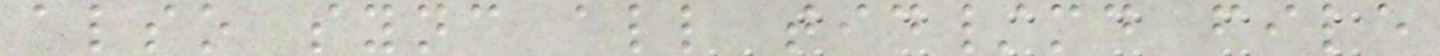also sync all tid/md file
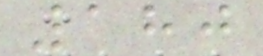180
